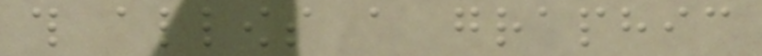this allows a graphic
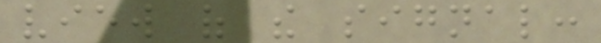view of the signal:
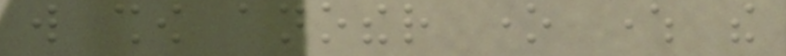will show another one where the
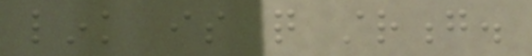link is quite strong.
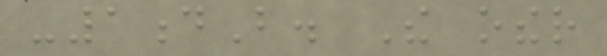-1dB. The other
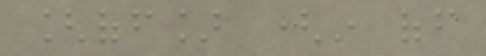[off] (in off
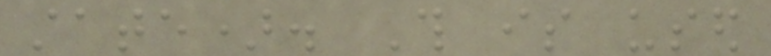state). This is used
